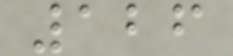126
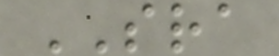SRA
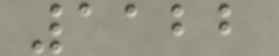1122
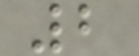2
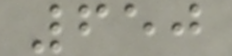650
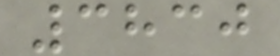3830
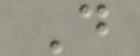D
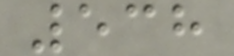538
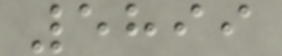5899
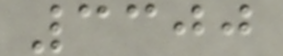3300
